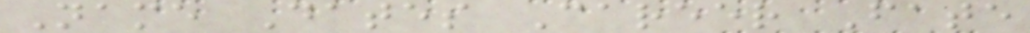Name Dates Career Fate
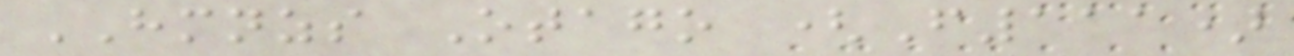HMNZS Otago (F111)
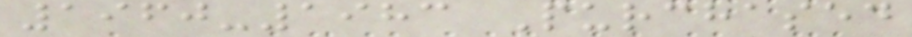1960-1983 Purchased
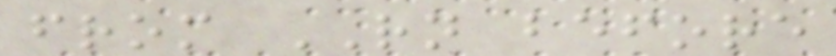from RN before
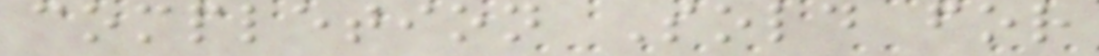completion Sold for
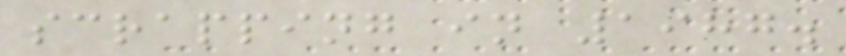scrapping in 1987.
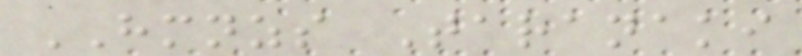HMNZS Taranaki
